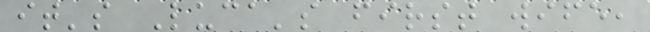it's Luca's first wife,
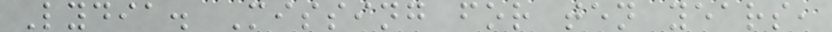Lydia. Missing for ten years,
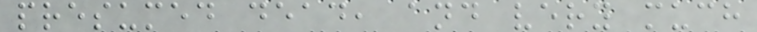presumed dead, and very much
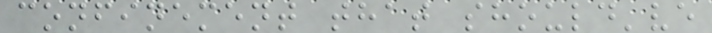confinement that should've
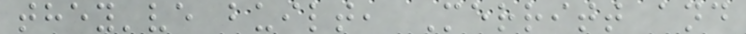they've built, Merritt and
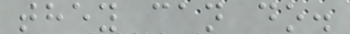they can do.
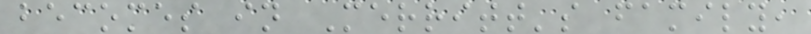becomes in Merritt's family,
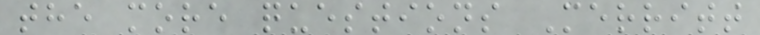the more questions Merritt
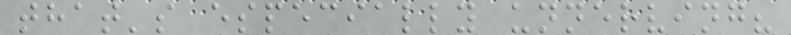that's especially unnerving?
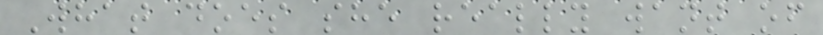What does she really want of
